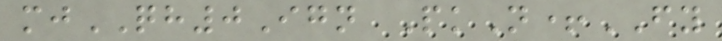mjQH0Ign PkN+FY
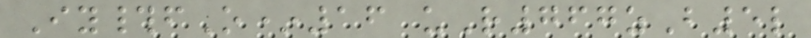Iy#fO*16 uR767zB5l
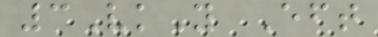3VkY Eft
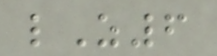lZ6
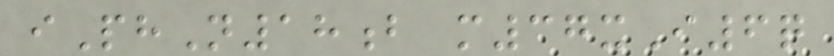iPhN18b m37xI6q
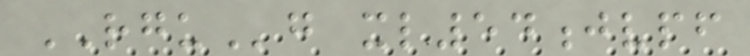RGUg xl54jvpf
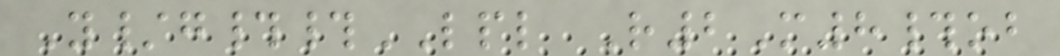Y/g##LPL R2M8#ob
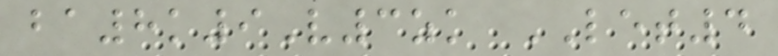ba8k9V3zk LET4
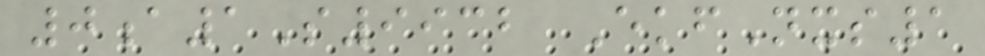0a1S9932 EkfNxs1
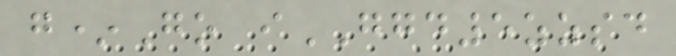g*Go iGGD5zzsd
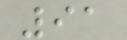91
